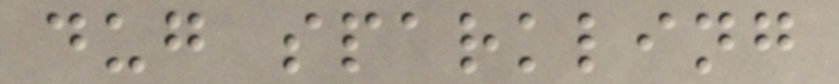dug sparkling
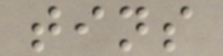tins
